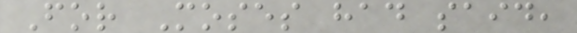For Moses had said,
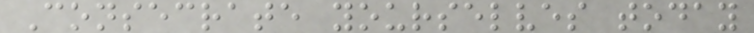Consecrate yourselves today
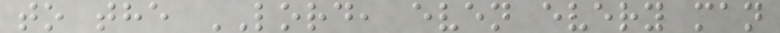to the LORD, even every man
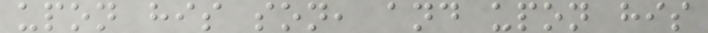upon his son, and upon his
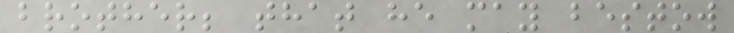brother; that he may bestow
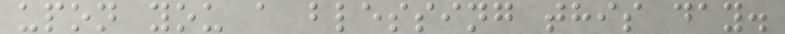upon you a blessing this day.
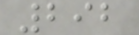292
